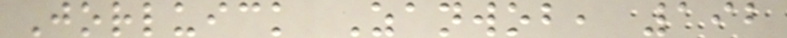Jorluick Zanwob, 192
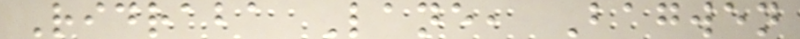Ridraba Lane, Bagwen
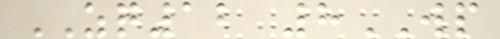ZQ12 8WP
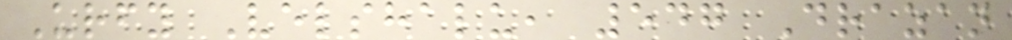Urfy Velshalu, 547 Drazan
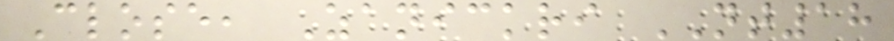Close, Zanickri NT18
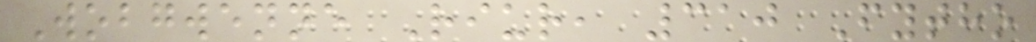Wobgwenne Riur, 310 Fytho
